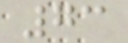73
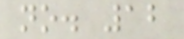no. 12
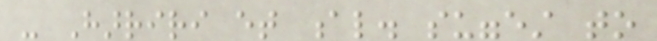- Harriri et al. suggest to
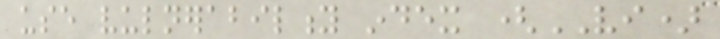use vulnerability index (VI)
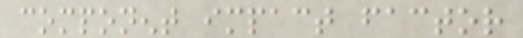component impact factor
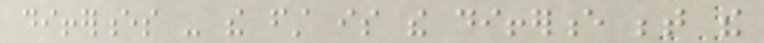differences - the first is the difference between the
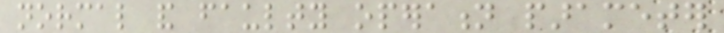normal and faulty operation parameter
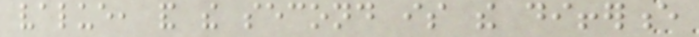value, and the second is the difference
